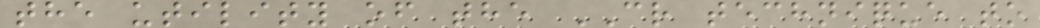the utility of the CR technique to
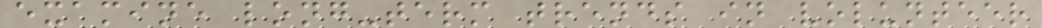examine long-term trends in volunteer
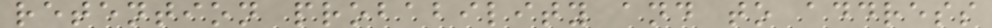retention probability and to address
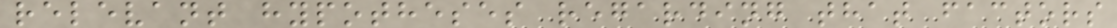relevant hypotheses regarding that factors
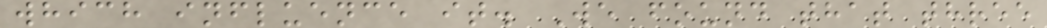which influence it. We found that three
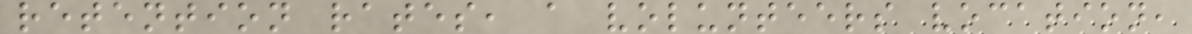retention rates, a volunteers vocation,
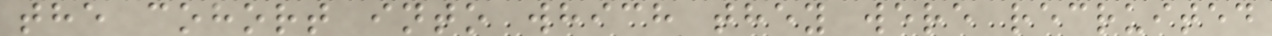the cohort into which they were recruited
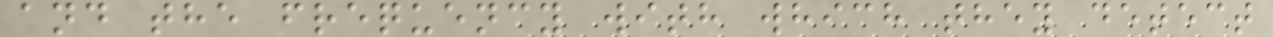and the frequency with which they detect
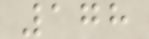178
